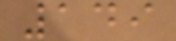149
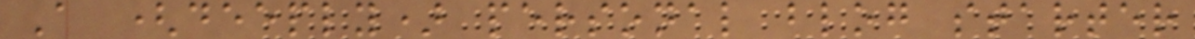A (deeply) personal blog starter
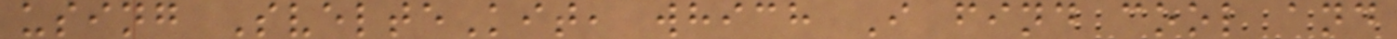using SvelteKit, which I find cool and
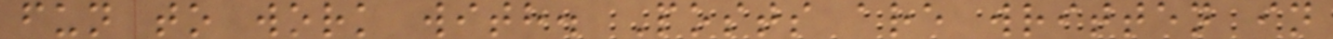fun to work with. Posts are written in
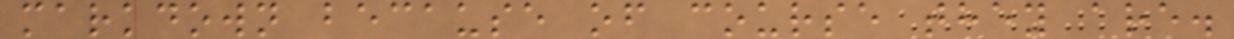markdown because of course they are.
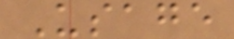Usage
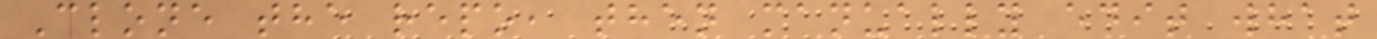Clone the repo, then manually edit what
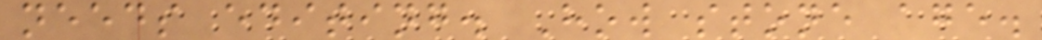needs editing. How stone age.
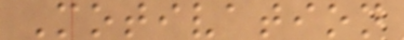Motivation
